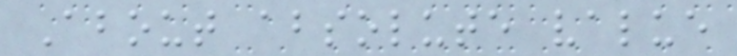About absolute value
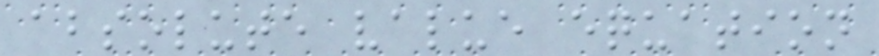absolute value equation
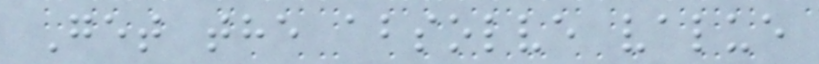Get the absolve value
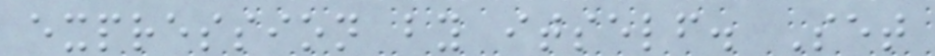expression by itself. Set
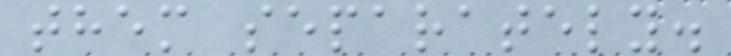them separately.
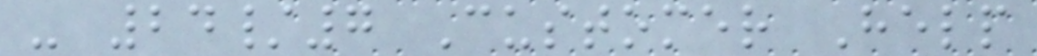- 24/7 Customer Help
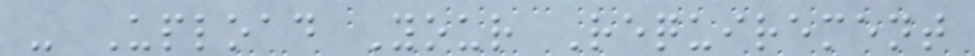- Upload Your Requirement
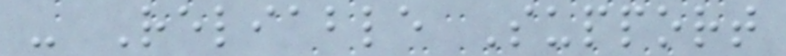- Reliable Support
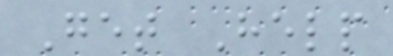Get Help
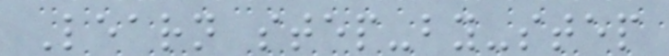Learn step-by-step
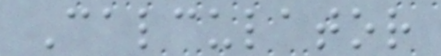Calculator
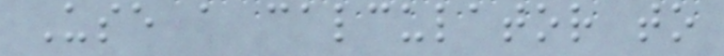Use a calculator to
